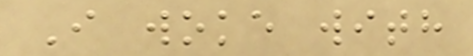I woke with
